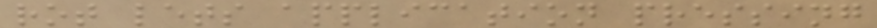rot lets application pressing
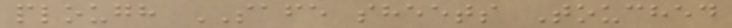plough SAFE sheets Touched
